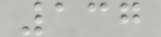137
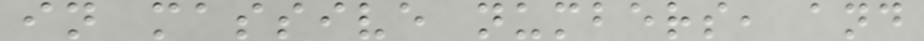in massive numbers, and
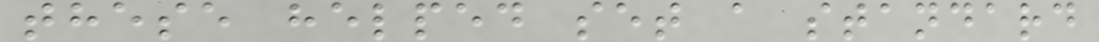these helped set a standard
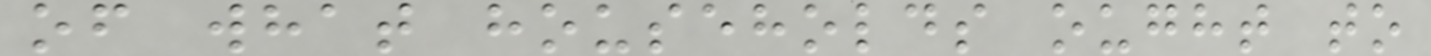of what households ought to
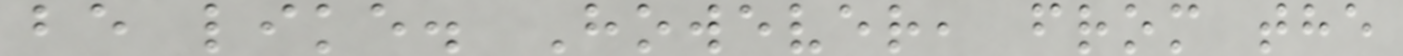be like. However, from the
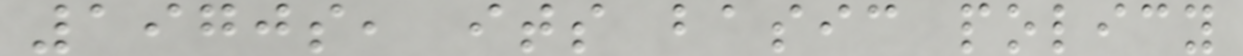1970s, its basic policy
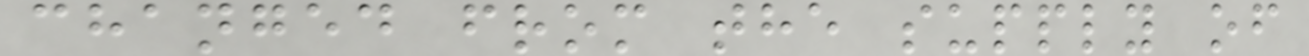changed from the supply of
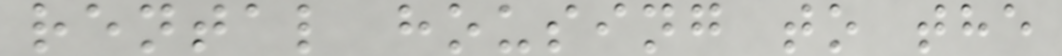rental housing to the
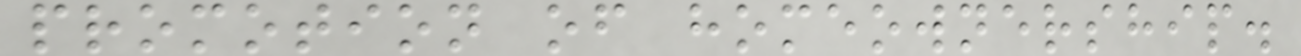promotion of homeownership.
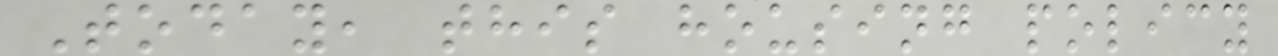Today, this housing policy
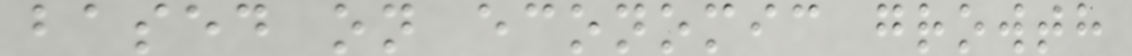based on economic growth
